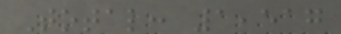Total: 1,517
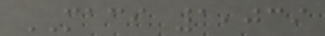MACI 1,039
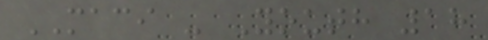MACI - Youth 18
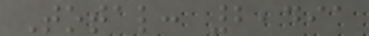Total: 2,491
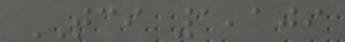TCI 1,109
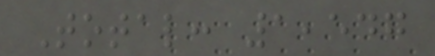Total: 1,547
